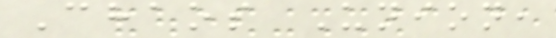Chaos Union,
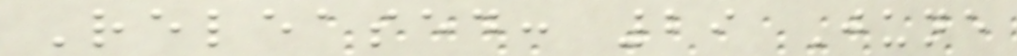Released: 29 June
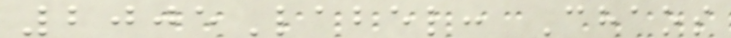2005Label: Chaos
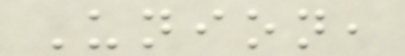Union,
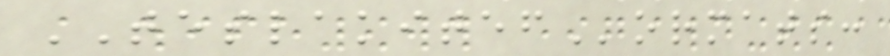TESLAKITEFormats:
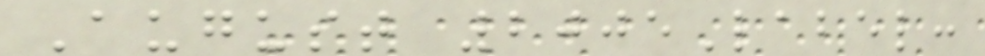August 2005Label:
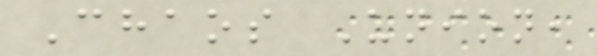Chaos Union,
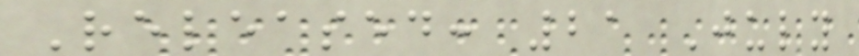Released: 21 July
